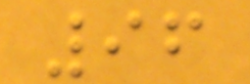96
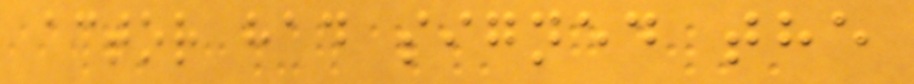actor had signed the
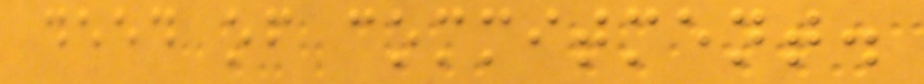deed of commitment.
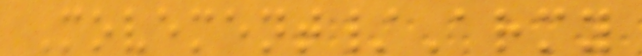Movement/Army
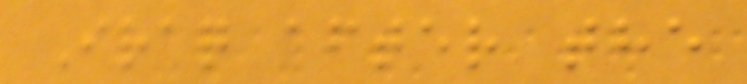Iraq after the
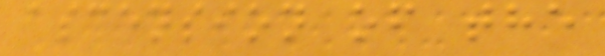ascension of the
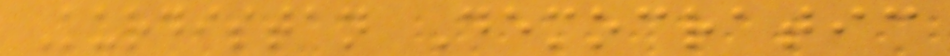Kurdistan Democratic
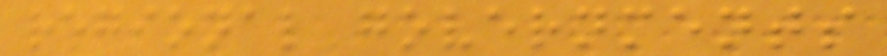regional governments
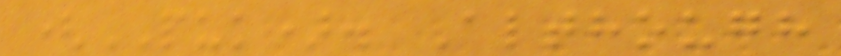(PUK). Although
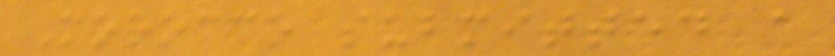Morocco submitted a
